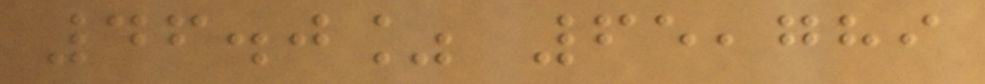46.0% 65,789
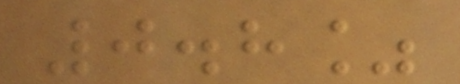0.8%
